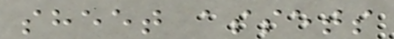sheet assets
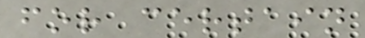for certain
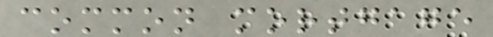common mortgage
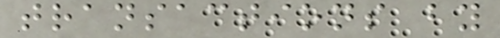transactions by
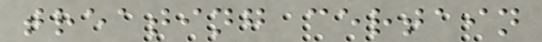treating certain
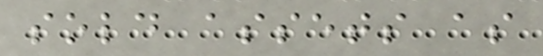sold assets as
